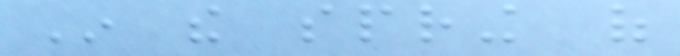In the spring of
